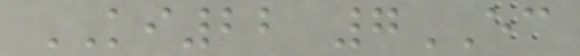KI22 7EC
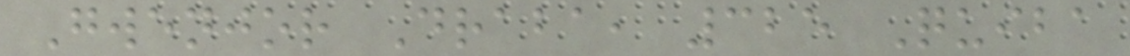Gwenjor Draba, 325 Quiba
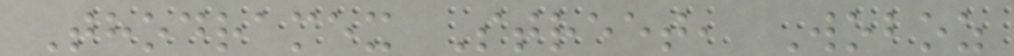Thodramex Street, Woboz
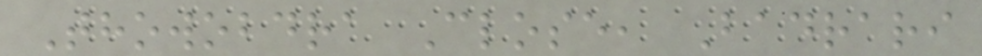Thowobdra Close, Badrari
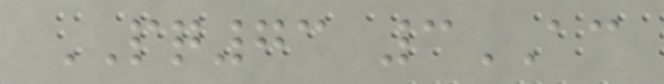PQ73 3AC
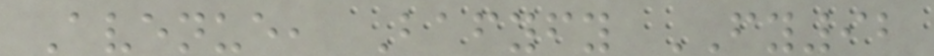Avenue, Bafyfy FY92
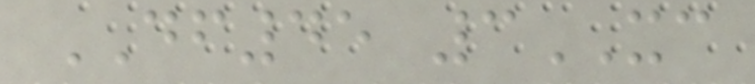DF45 3XC
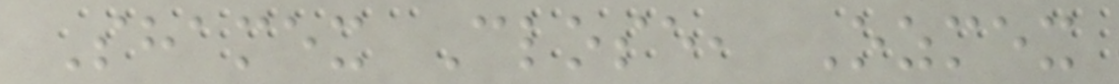Shamex Close, Ozmex
